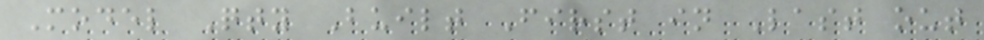Model Qty Built First in Last out
